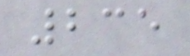235
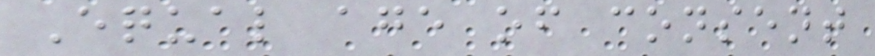Equal age of consent
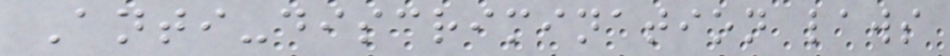Anti-discrimination laws
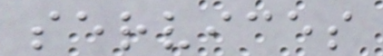services
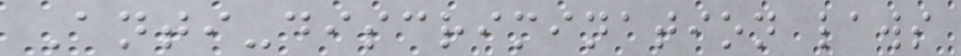Anti-discrimination laws
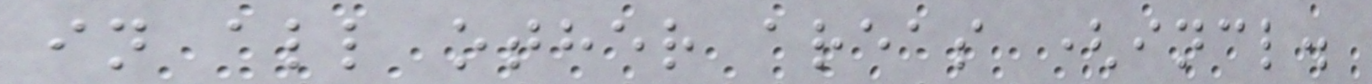in all other areas (incl.
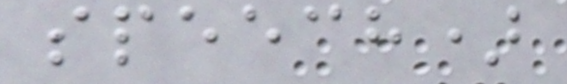speech)
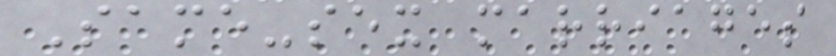Same-sex marriages
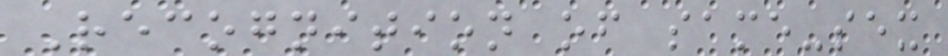Recognition of same-sex
